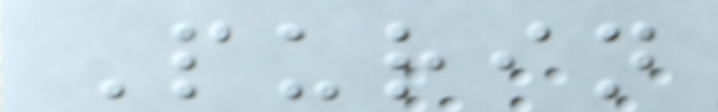Purin
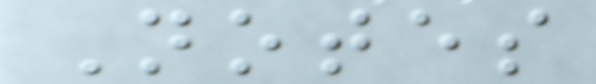Notes
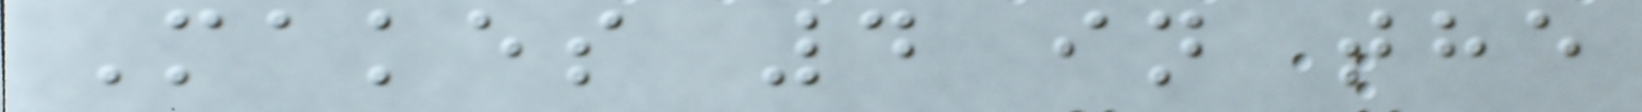Makes 4 in the
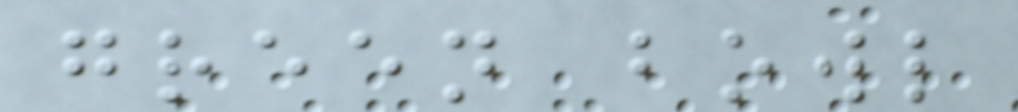green bowl
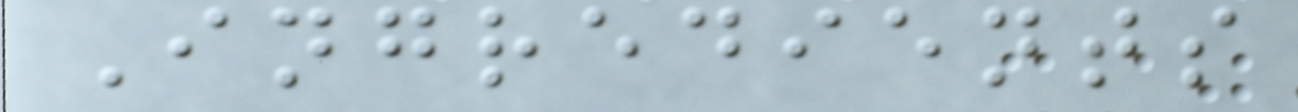Ingredients
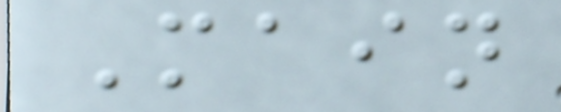Main
